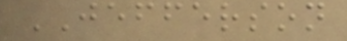JEFFERSON
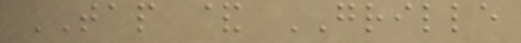TAP & GRILLE
